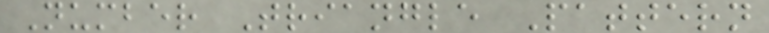Number Triangle Pattern
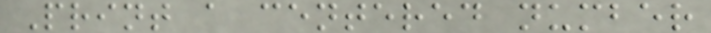Print a centered number
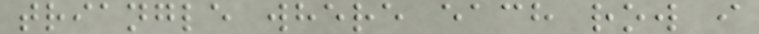triangle where each row i
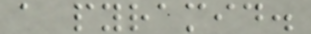a pyramid.
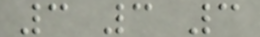3 3 3
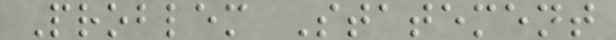Problem Statement
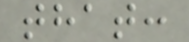that:
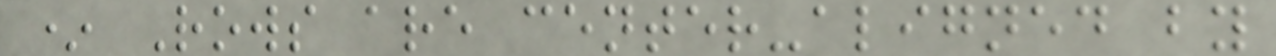* Rows are center-aligned by
